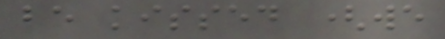be kissed (we
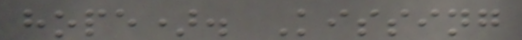hope). Kissing
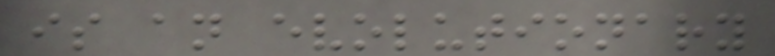is an evolutionary
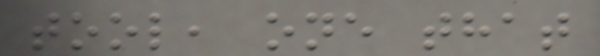tool, one that
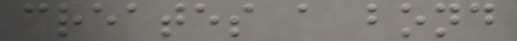creates a bond
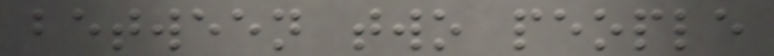between two people
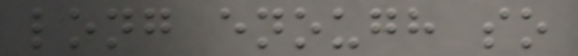long enough so
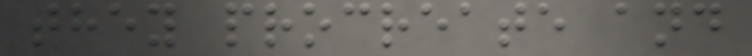they procreate and
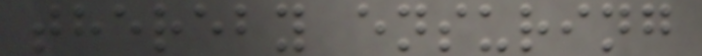thereby ensuring
